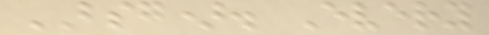BSG). Every
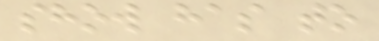show has to
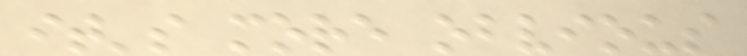it's more obvious
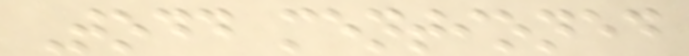Todd mentioned
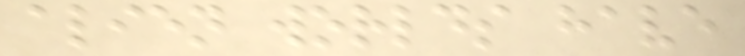alien worlds have
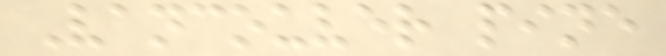Vancouver pine
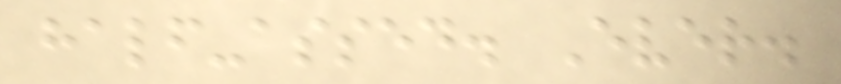half-assed. Ever.
